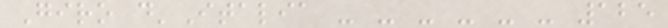Giro d'Italia - - - - - - 125
